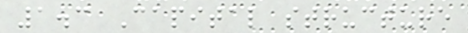1.3 Capital structure
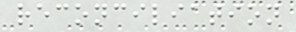reconciliation
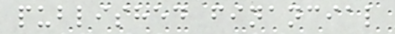published financial
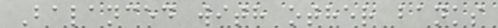Balanced with other banks
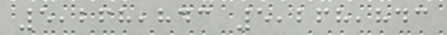5,268,843 5,268,843
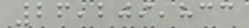26,209,833
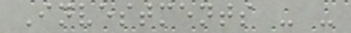Investments - -
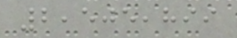2,505,899
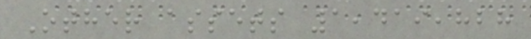Other assets 1,419,828
